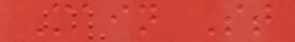Main St
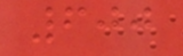600
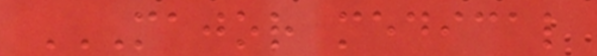MAJOR MEDICAL
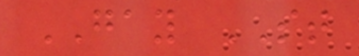GAY ST
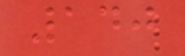140
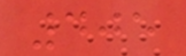405
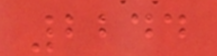2244
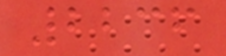2236
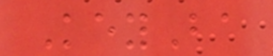KeyBa
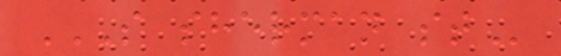S SHERMAN ST
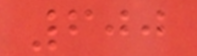600
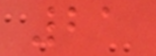21
